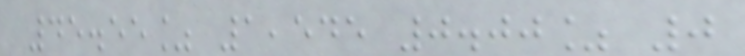45.55% 1,545 0.00% 0
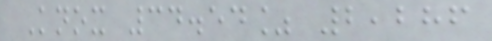Knox 34.54% 2,286
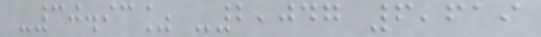-30.93% -2,047 6,619
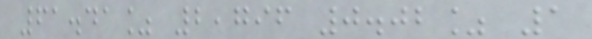61.41% 2,796 0.02% 1
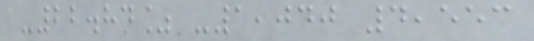-22.84% -1,040 4,553
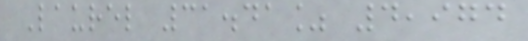Laurel 31.41% 4,974
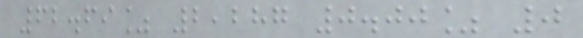62.69% 2,287 0.00% 0
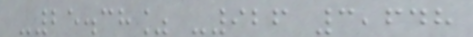-25.38% -926 3,648
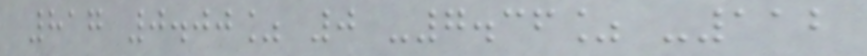817 0.00% 0 -7.36% -112
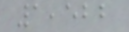1,522
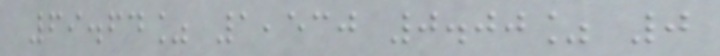69.64% 1,530 0.00% 0
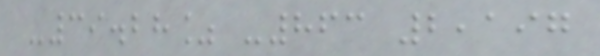-39.28% -863 2,197
